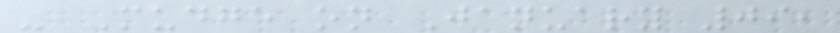- Mudge on January 09,
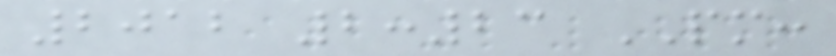2012 2:23 PM:
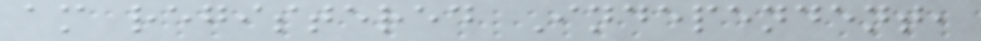am registered Independent,
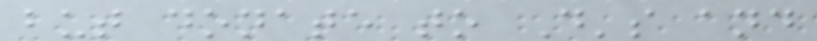but donate to D's and
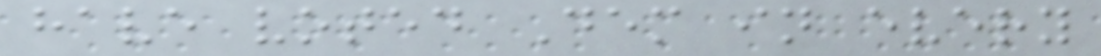have voted Dem in every
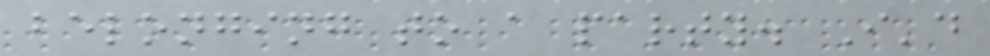belonging to a party. I'd
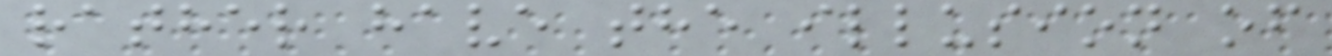rather have the illusion of
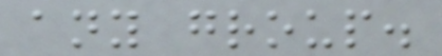any group.
